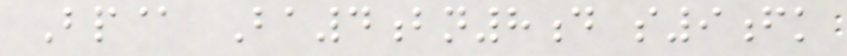Bp@ Ba4bn8d s9fk
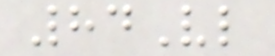84Vl
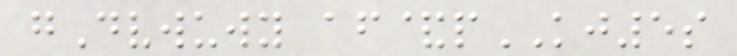gDvwuwy af&pKJ5s
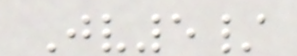Jv5/
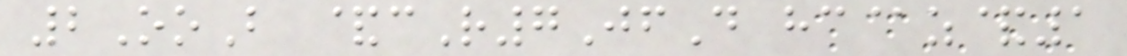2OoB &cR7JfD hc@z&1
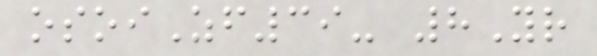osoiZf39- 8Yr
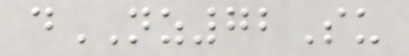dNZ72Su
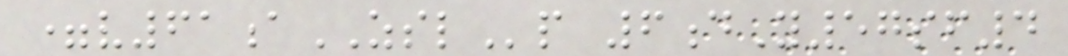=v61aZSLp 6dY57sf4
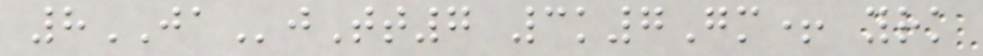8JAjTt7 3k7Gm+ yrk
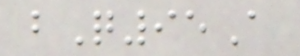bQ95A
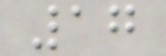17
